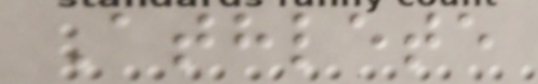Athlete
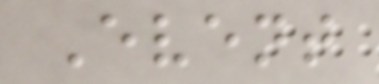Event
